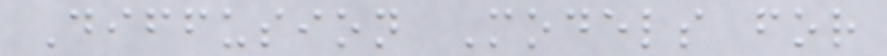Diffusion Models for
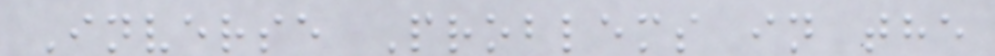Inverse Problems in the
